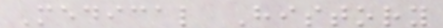Medical History
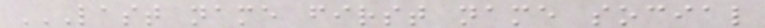LAST NAME FIRST NAME SOCIAL
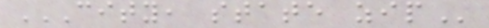CITY, STATE ZIP
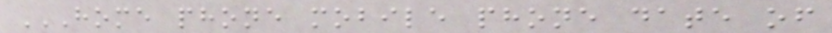HOME PHONE MOBILE PHONE DATE OF
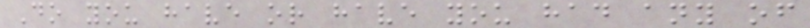Do you have or have you had any of
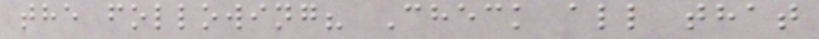the following? Check all that
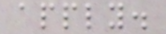apply.
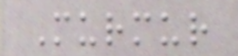Murmur
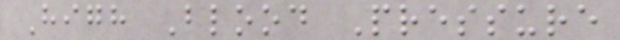High Blood Pressure
